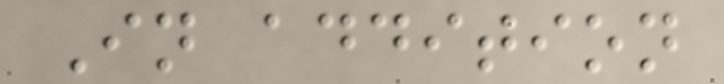In addition
